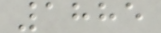1885
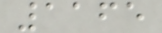1165
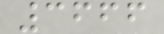3666
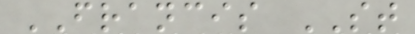FRANCIS ST
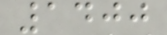1400
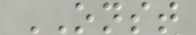ONST
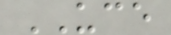UCE
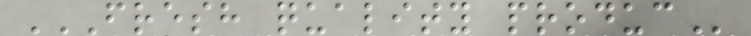FRESH QUALITY PRODUC
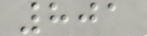801
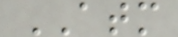ATM
